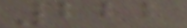222
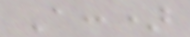A:)
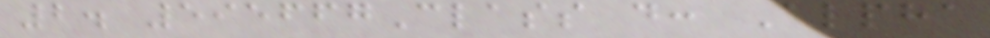2. 595667Class d: Alpha
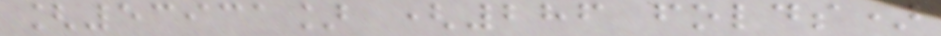[53931] (286 folds)
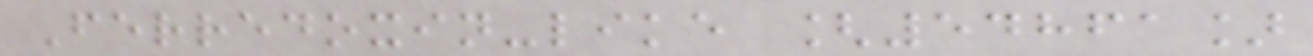Ferredoxin-like [54861]
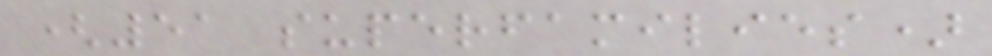(51 superfamilies)
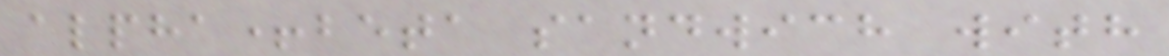alpha+beta sandwich with
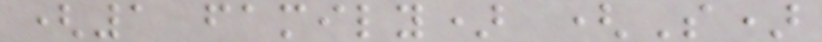(1 family) (S)
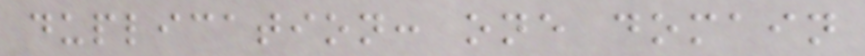duplication: one domain
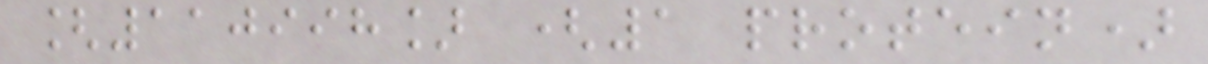[110998] (1 protein)
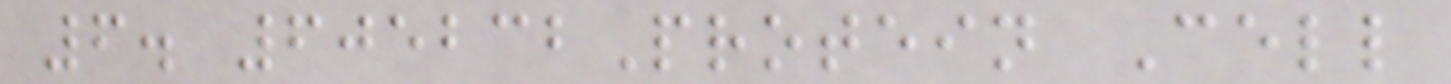6. 605232Protein Cell
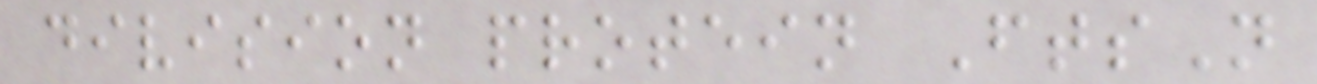division protein FtsN
